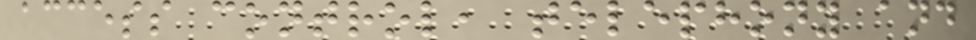access control, telephony and
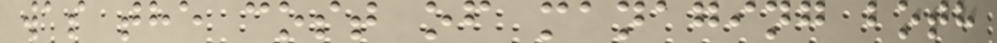was the cost of managing both
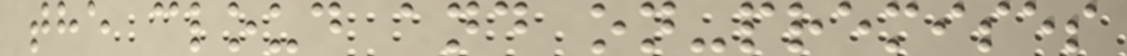the cloud and on-premises
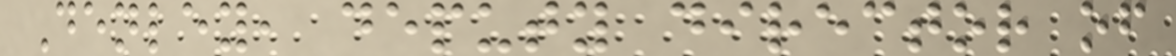Denley, deputy director of
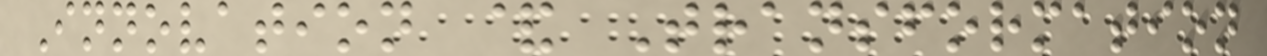Innovation & Transformation
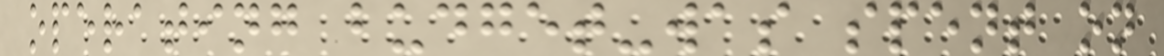operating budget-was spent on
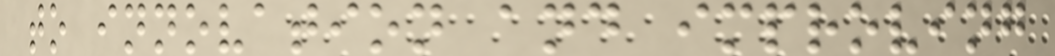to innovation and improving
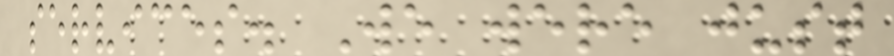services. We were just
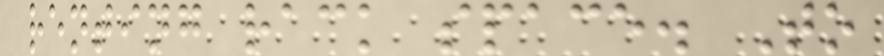renting rack space. To
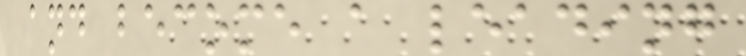and become a leading
